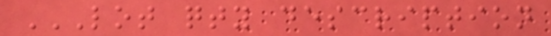LOT QTY DESCRIPTION
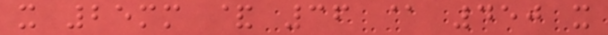x 25mm & 36 @ 450 x
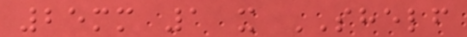25mm 1 x SHELF
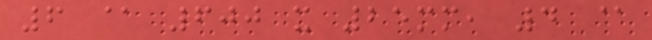6 @ 600 x 25mm, 4 @
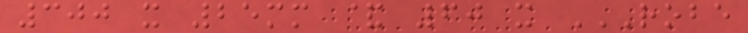300 x 25mm & 60 x ROBE
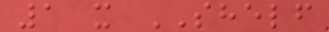1 x SHELF
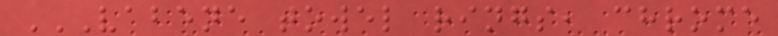VABENE TOWEL RINGS, CHROME
